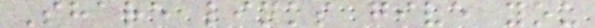Share links give you
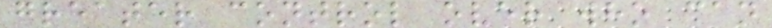greater control over who can
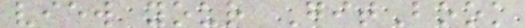view your GitBook
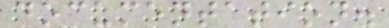documentation.
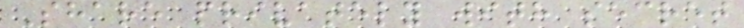Share privately with secret
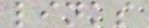links
